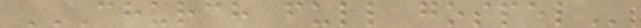CHURCH FULL GOSPEL
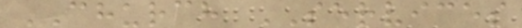CHURCH SERVICES
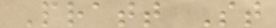Pratt St
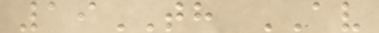19TH AV
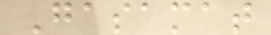Gasamat
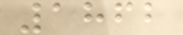1862
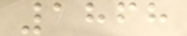1868
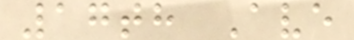17th Ave
